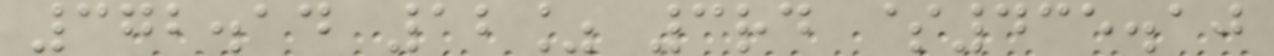372.14 12% 3rd $435.10
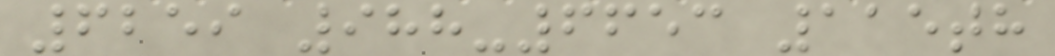6259 988-6653 115th
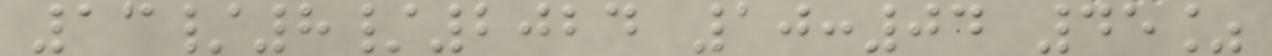13/8/2024 10:04 45%
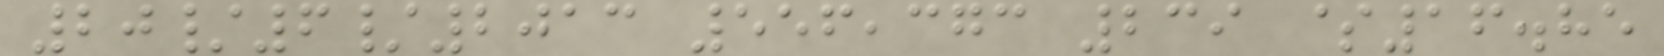20/6/2013 556,373 239 $16.85
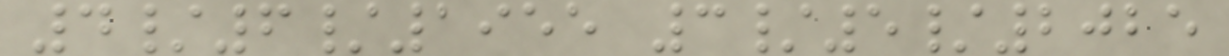4/6/1955 3/5/2025
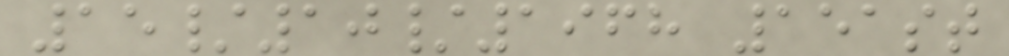15/10/1968 151st
